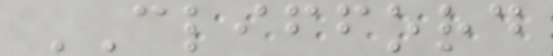CLIFFORD
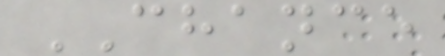CHANCE
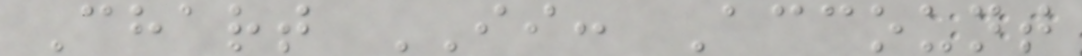Chart II: Account
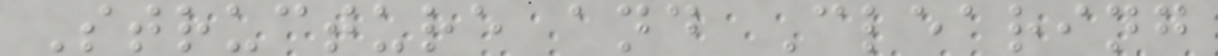Structure and Clearing
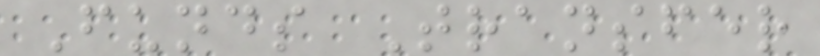Funds Transfer
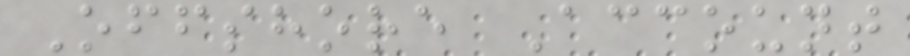Offshore Account
